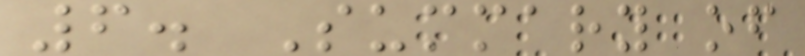6. Summary of
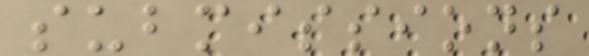submissions
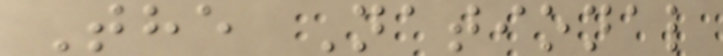The National
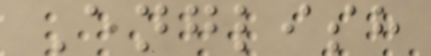English
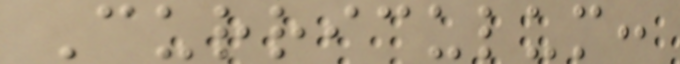Curriculum:
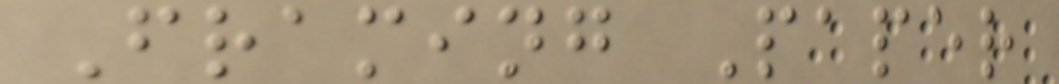Framing Paper
